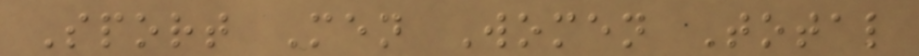Sport Men Women Total
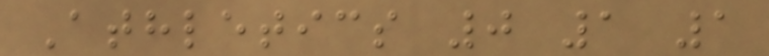Athletics 0 1 1
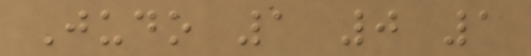Judo 1 0 1
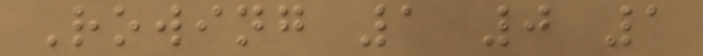Rowing 1 0 1
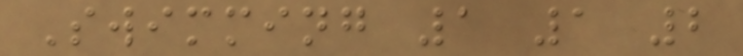Swimming 1 1 2
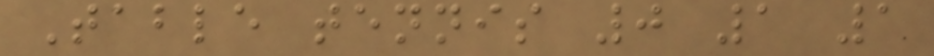Table tennis 0 1 1
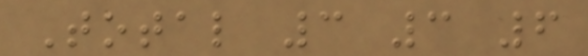Total 3 3 6
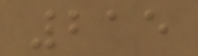215
